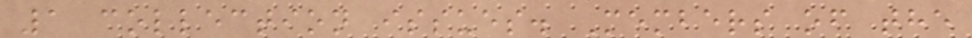1 collection issues. Members of the
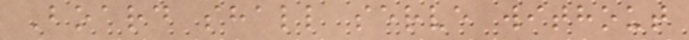Board shall serve without
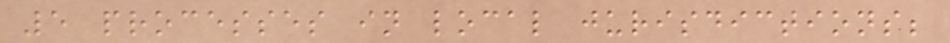5 processes in local jurisdictions;
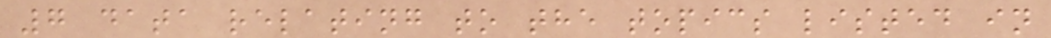7 data relating to the topics listed in
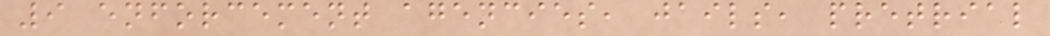9 enforcement agencies, jails, pretrial
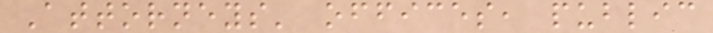Attorneys' offices, public
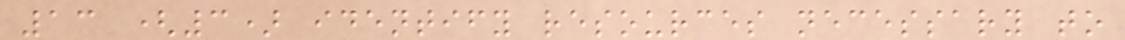13 (3) identify resources necessary to
